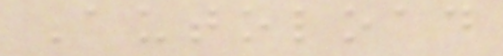Autoload
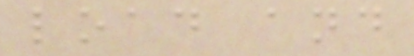load and
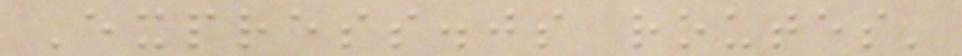Express.js routes'
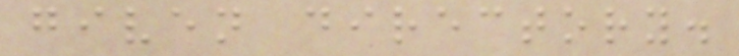given directory.
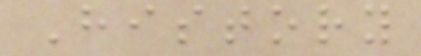History
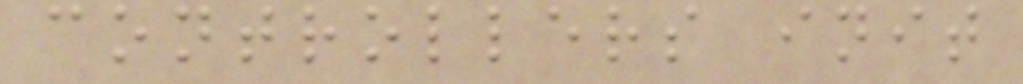controllers init
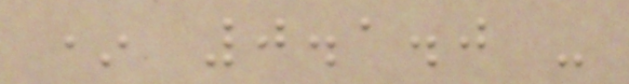* 0.1.0 -
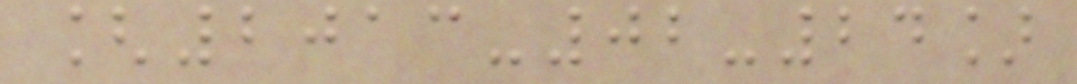[2013-02-24]
